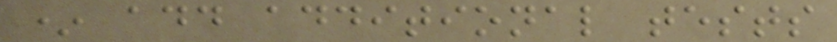* add additional tests
